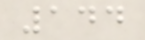144
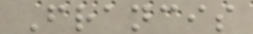Francis
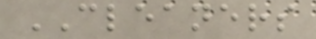CLEANERS
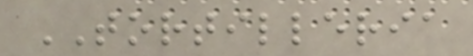TORTILLERIA
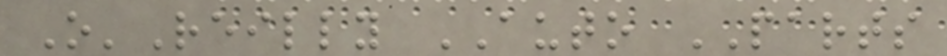O'Reilly AUTO PARTS
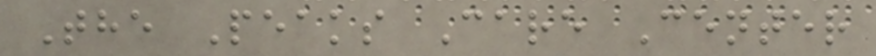The Peaks Care Center
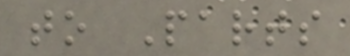to Parts
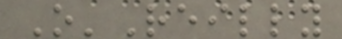O'Reilly
